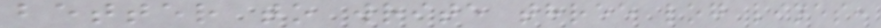better to write three log lines:
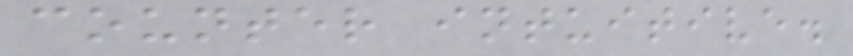counter intuitive.
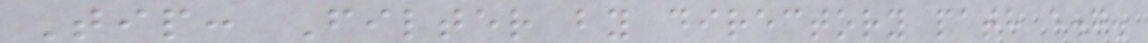Tip: Filter by directory path e.g.
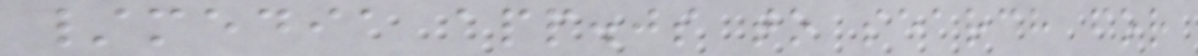/media app.js to search for
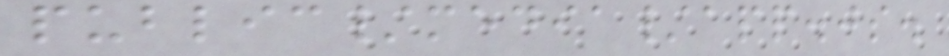public/media/app.js.
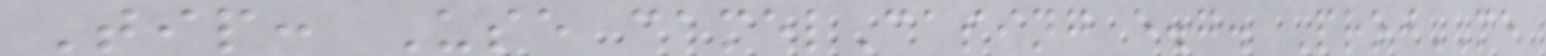Tip: Use camelCasing e.g. ProjME
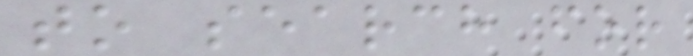to search for
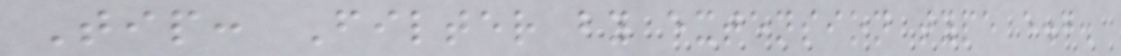Tip: Filter by extension type e.g.
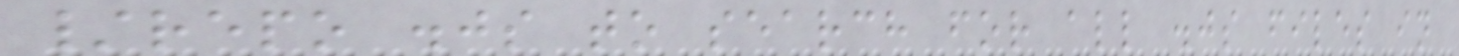/repo .js to search for all .js files in
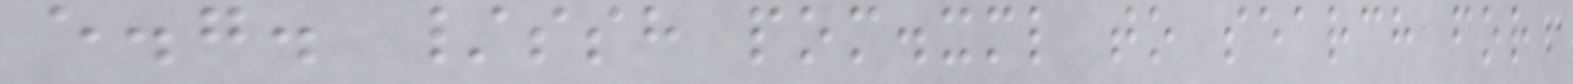e.g. /ssh pom.xml to search for
